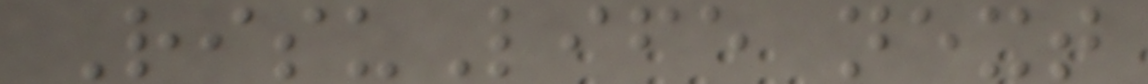RisuLife next
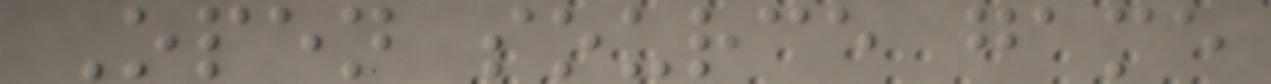Open source game
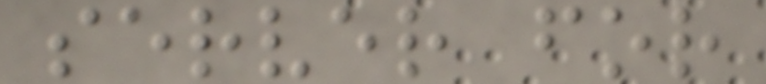server for
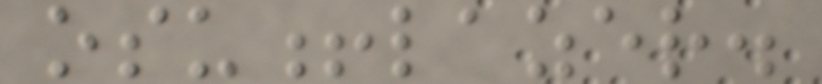osu!lazer.
